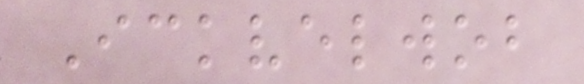Ickvelwob
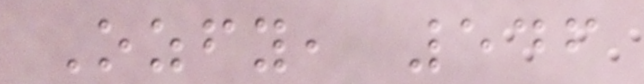Ozfy, 546
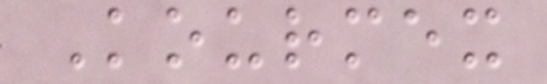Kourmex
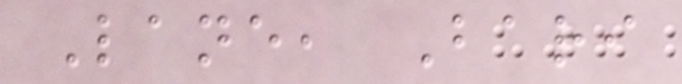Lane, Bari
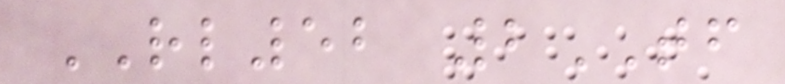RL52 2TF
